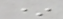*
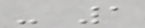- 1
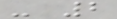- 2
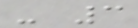- 3
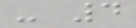- 4
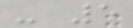- 5
